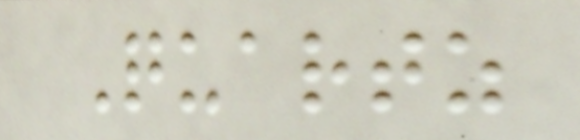Quartz
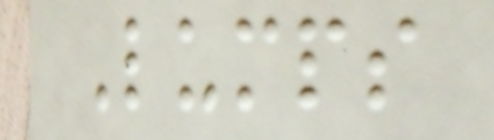Lumps
